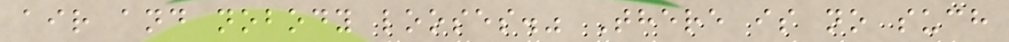air and nobody looses." There is no such
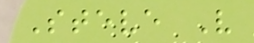Steve V
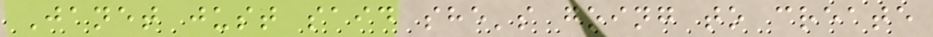Janet just said she's going to create
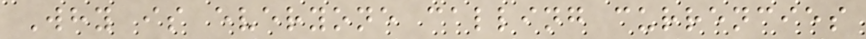Why is everyone calling currencies
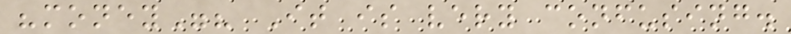"money"? It is very confusing.
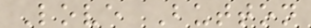Love Button
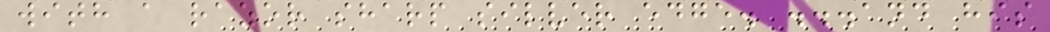with a razor sharp silver edge. ...and his
